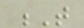T
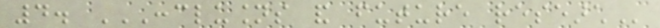4. CONCLUSIONS AND FUTURE RESEARCH
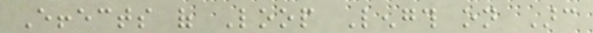Effects of Loop Length on Arc
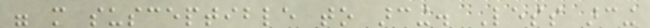were more susceptible to arcing. Less arcing
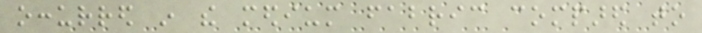occurred in the medium fabric compared to
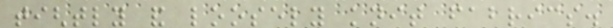tightly and loosely knit fabrics.
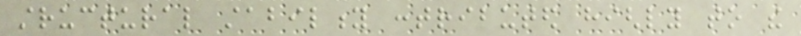structural stability contributed highly to the
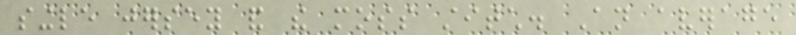single jersey and the moss stitch. An average
